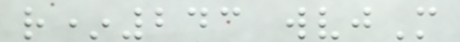r*243 wvjM
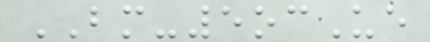BM-5ocUe
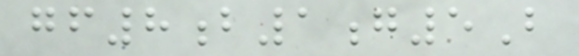gf8b1g5B
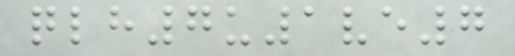qlh7u1ve7
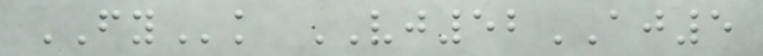FYk VJ52AJ5
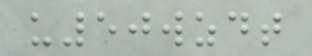u50wzdt
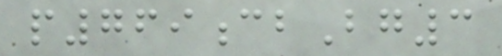p769cbBg3
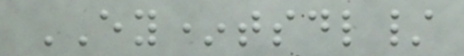EY*tsdl/
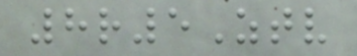8r5Ztv
